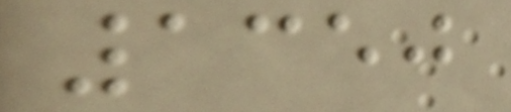1350
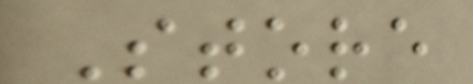Store
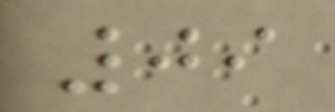09
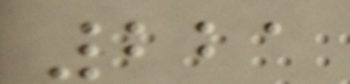221
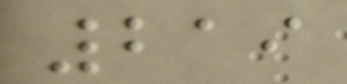219
